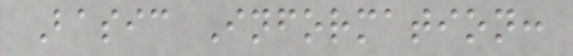Basic Information:
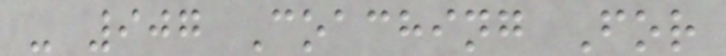- 907 Coaching For
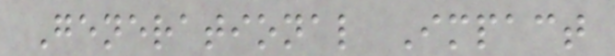Generational Impact
